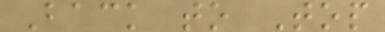Back to Top
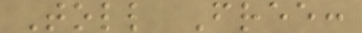Toll Free:
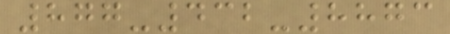877-432-8873
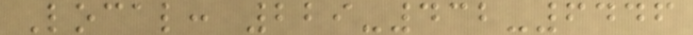Local: 229-432-6446
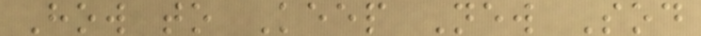How to Keep New Sod
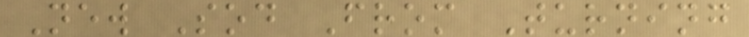New Sod From Turning
